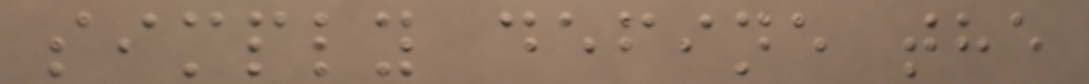simply define the
